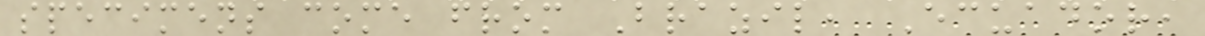specimens come from Brazil, Ecuador,
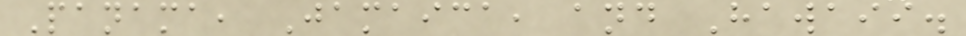Panama, Jamaica, and Hawaii.
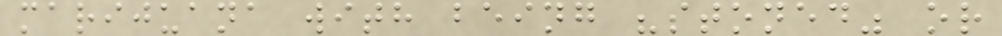marijuana with being "stoned" or
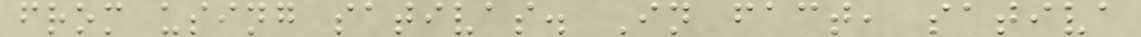from using sativas. In fact, sativa
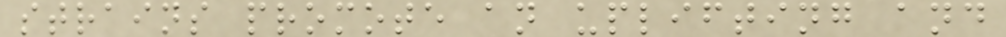strains promote an uplifting and
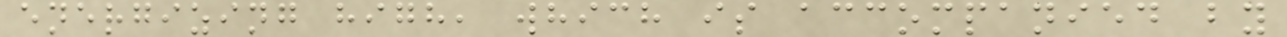energizing high, which is accompanied by
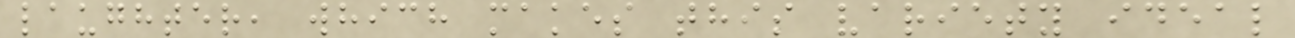laughter, which makes this variety ideal
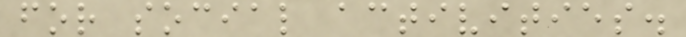for social activities.
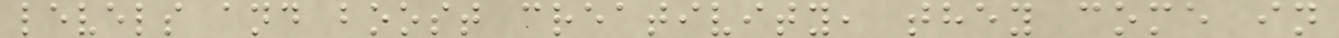levels and boost creativity, they come in
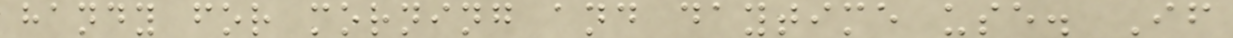handy for morning and daytime use. If
